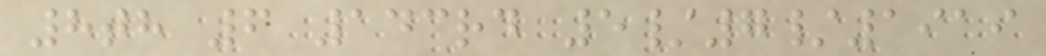8th 6 143rd 5/7/1919
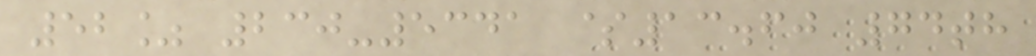52% 230-5341 $13.60 74th
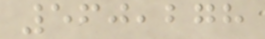560,278
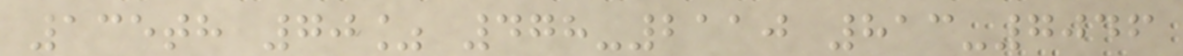135th 70% 478-2110 813-7046
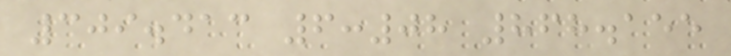309.413 6:08 868.155
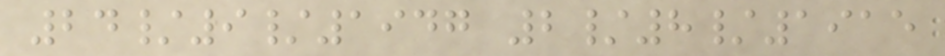24/9/1947 2/8/1915
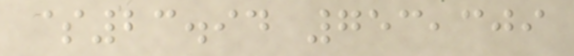$23.94 753,309
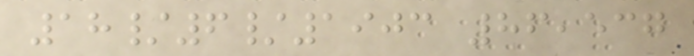18/6/1903 86,537
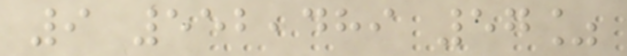9 552,489 57%
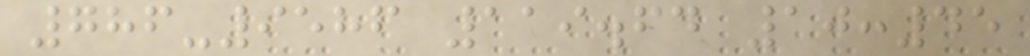786-9586 119.64 10:45
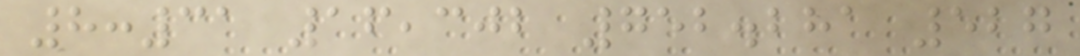8:31 16,302 752.281 527
